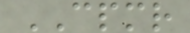CPMR
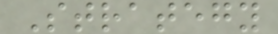Strategy
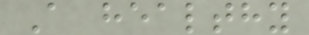A healthy
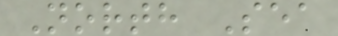North Sea
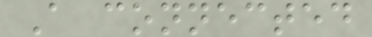A connected
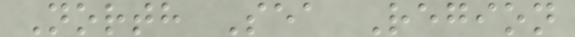North Sea Region
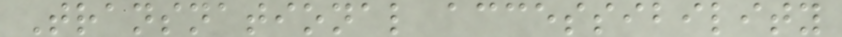Transnational accessibility
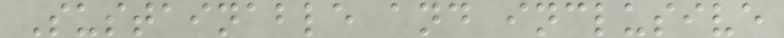Sustainable and inclusive
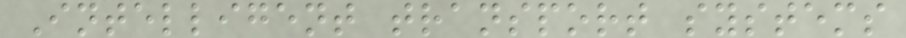Intelligent transport systems
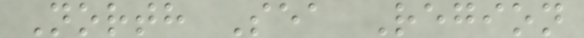North Sea Region
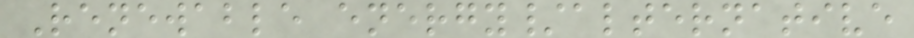Renewable energy/alternative
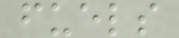fuels
